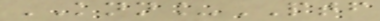KNN_PTF
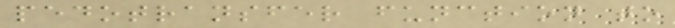pedotransfer function to
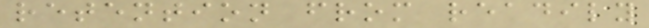retention from readily
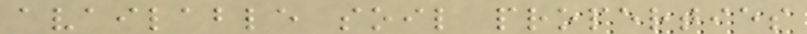available soil properties
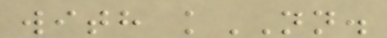with kNN.
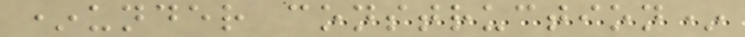*under construction*
